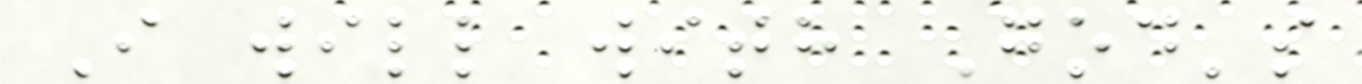I will with God's
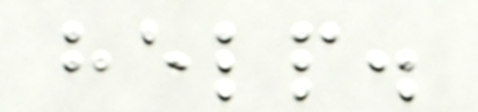help.
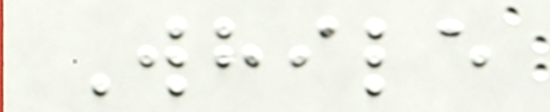While
